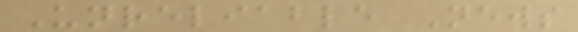Unreliable News
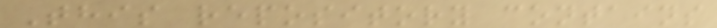This repository contains
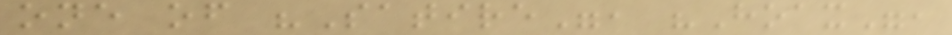one of "Satire", "Hoax",
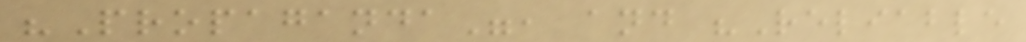"Propaganda", and "Reliable
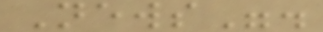News".
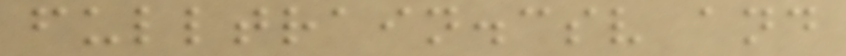fulltrain.csv and
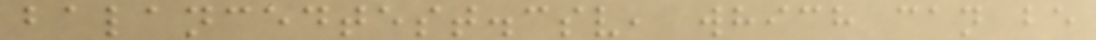balancedtest.csv, which can be
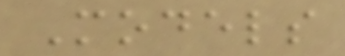Models
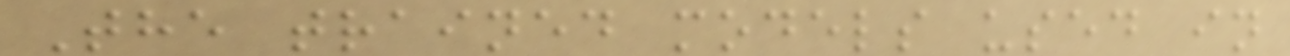The trained models used in
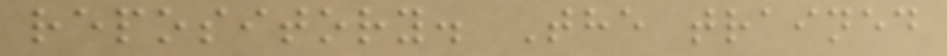repository. The trained
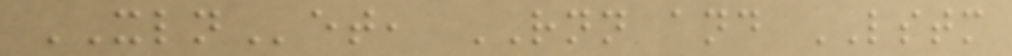XLNet, RNN and LSTM
